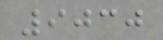9030
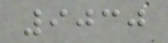9030
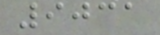9031
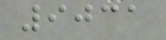9031
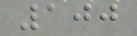100
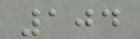104
